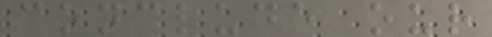conclude our
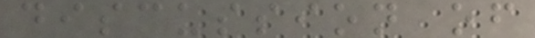discussion of
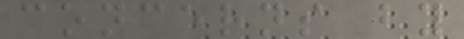concerns by
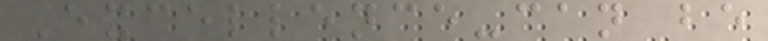Excellence-can be
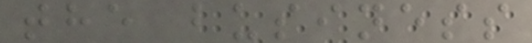the business
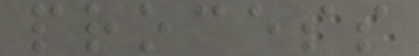process
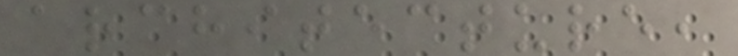architecture,
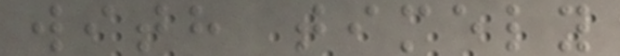with timely
